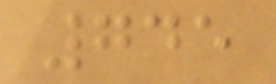745
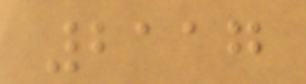2117
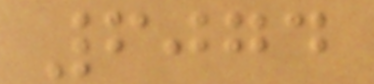6074
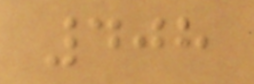408
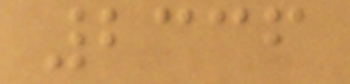2336
